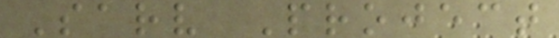Sarv Project
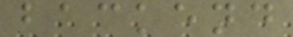backend
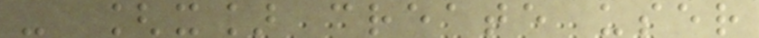- [x] create user
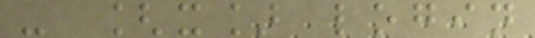- [x] login
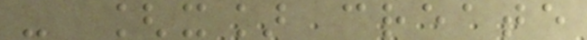- [x] create
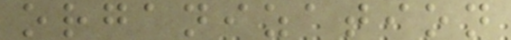organization
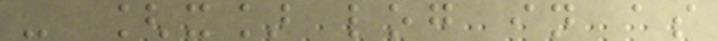- [x] log in as
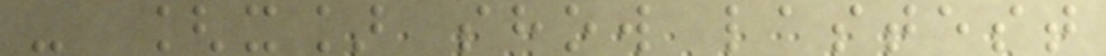- [x] show lastest
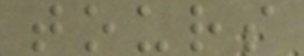tours
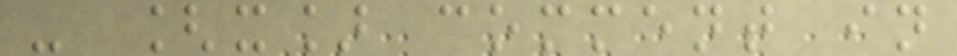- [x] comment in
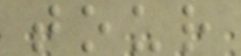tour
